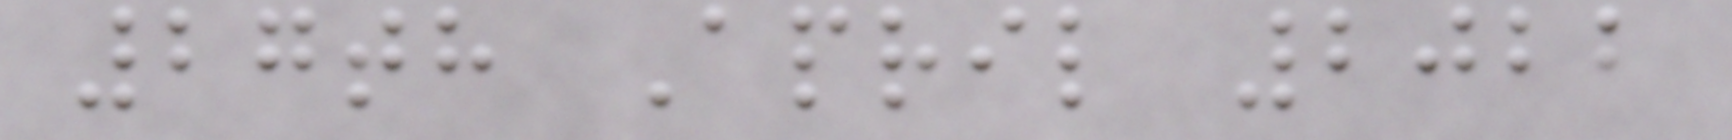27th April 2022
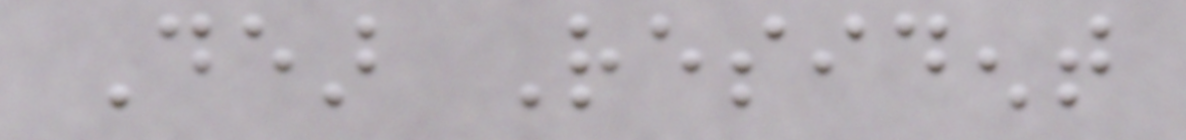Dear Resident
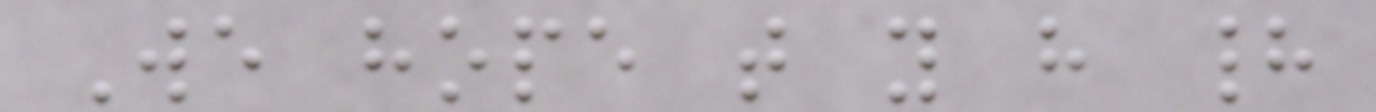We hope that you have had
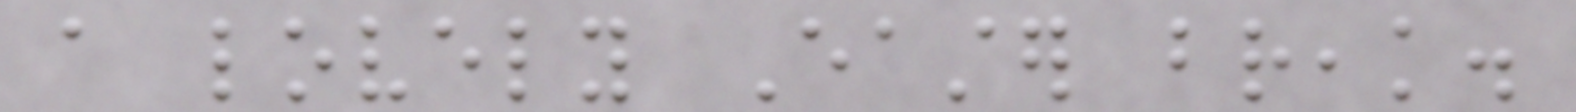a lovely Easter break.
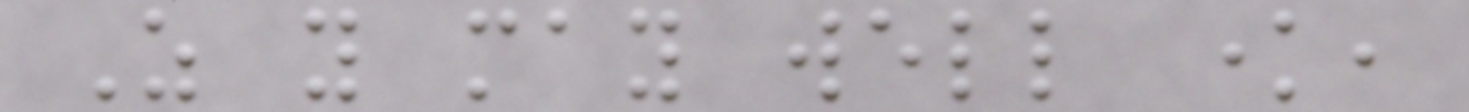As you may well know,
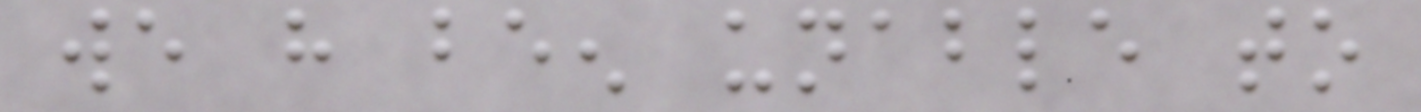we have been unable to
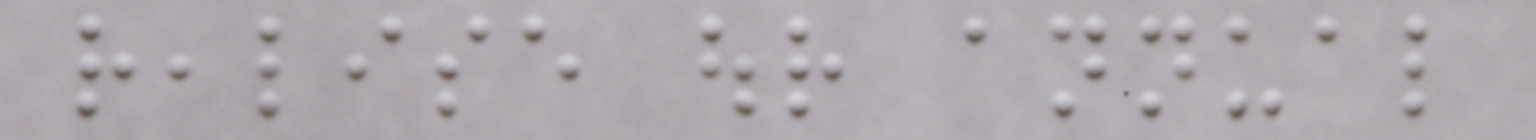realise our annual
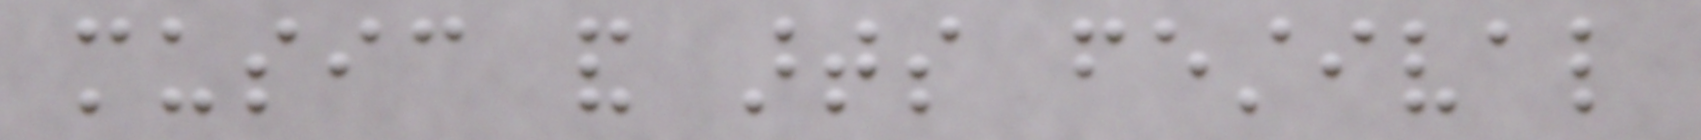music and arts festival
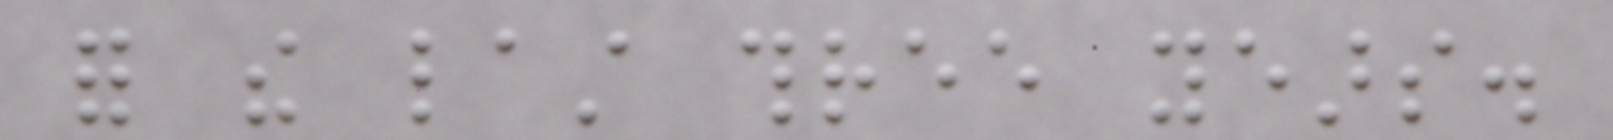for the last three years.
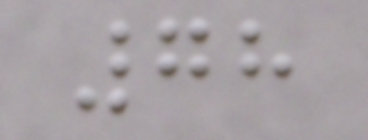78
